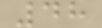48
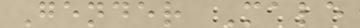Gender Male
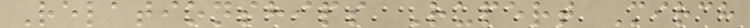Relationships Rupert Mirch
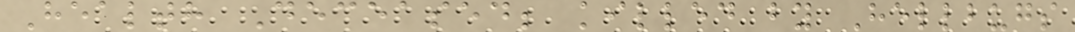Health Deceased; killed by Hellbugs
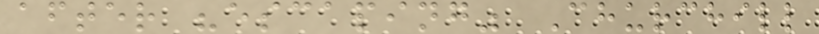after "escaping" Churchill
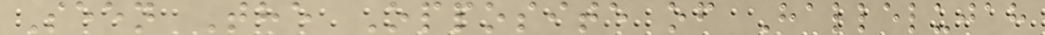Seen The Opposite of Hallelujah
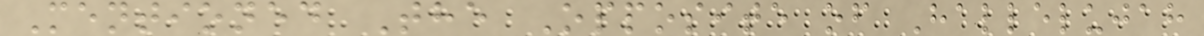Mentioned The Opposite of Hallelujah
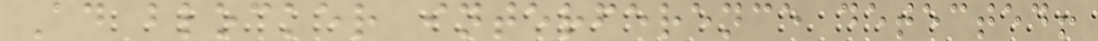Ad blocker interference detected!
